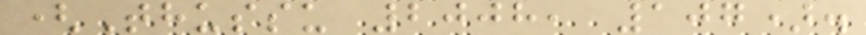(Thussu 2008, 107).
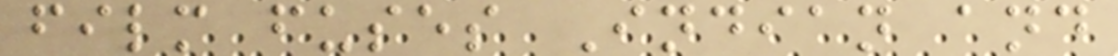film fuses Indian and
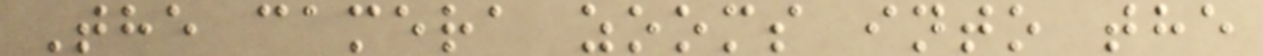The camera zooms into the
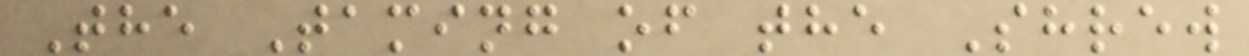The Taming of the Shrew
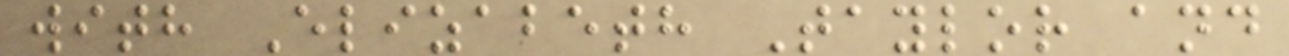with Elizabeth Taylor and
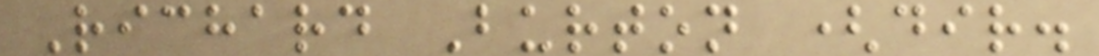Richard Burton (dir.
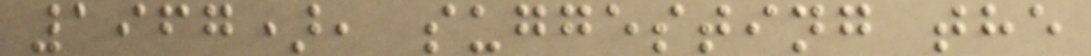1967), suggesting the
